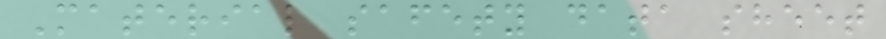Material safety data sheet
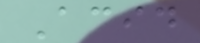Acid
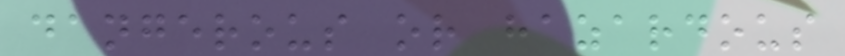dangerous or hazardous
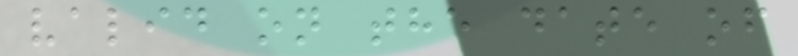valid on the date of
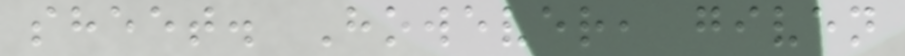sheet. However, given
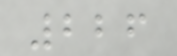226
